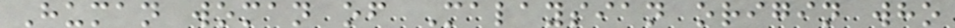Human woman of Malaysian origin who
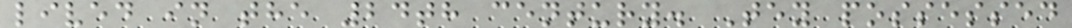lived in the 24th century. Tey possessed
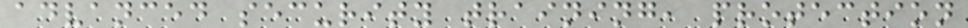advanced security training, protection
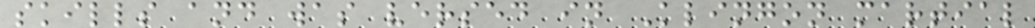skills and was versed in Klingon martial
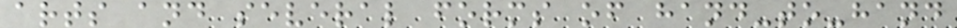arts and several forms of hand-to-hand
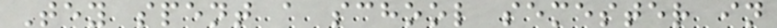Tey spent a school semester in
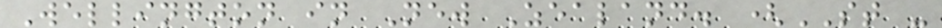Wellington in New Zealand. (ST -
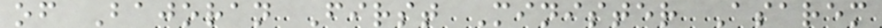of Bajoran First Minister Asarem
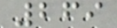269
